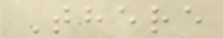There
